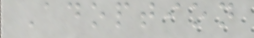Adoption
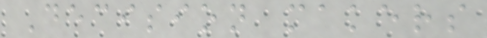Decision makers
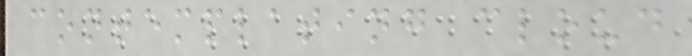contemplating cloud
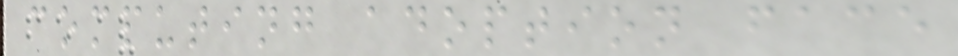computing adoption face
